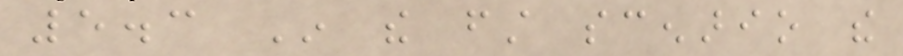5.3 In the first scenario the
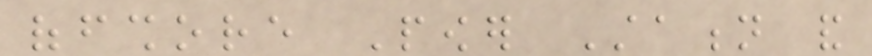offshore Power Station and
